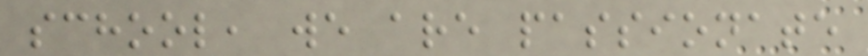school, we are passionate
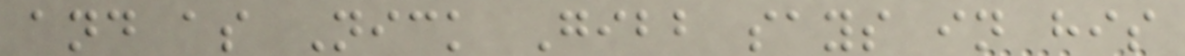and as Nick Gibb says in his
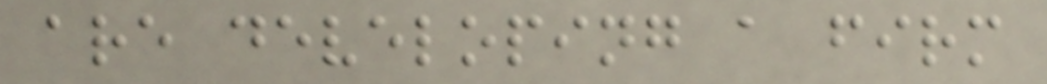are developing a firm
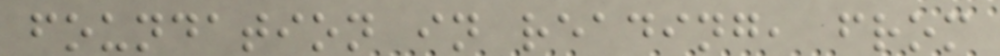foundation in reading, from
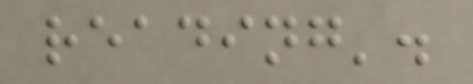reading'.
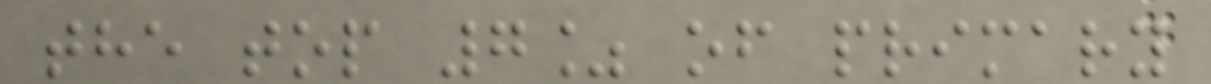the top 7% of primary
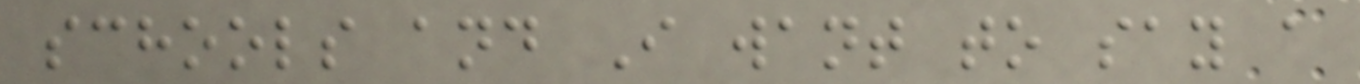schools and I want to say a
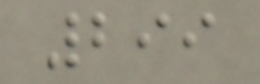299
